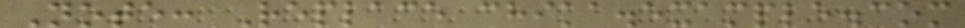Note: Replace chika.example.com
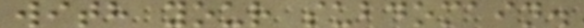with your subdomain.
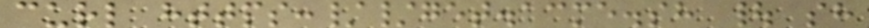curl https://get.acme.sh | sh
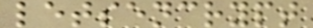letsencrypt
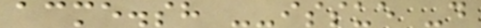acme.sh --issue -d
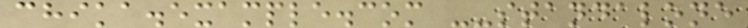chika.example.com --standalone
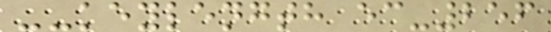--keylength ec-256
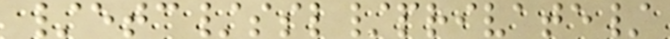/etc/ssl/private/
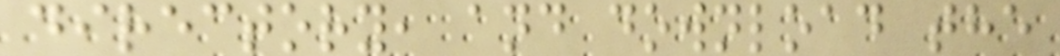directory, and download the
